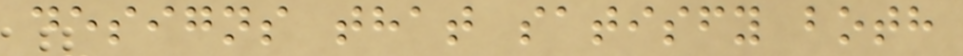designs that satisfy both
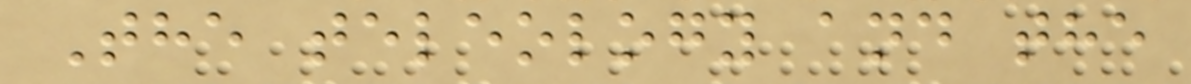The teleology and the
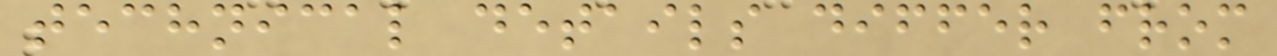technical details differ from
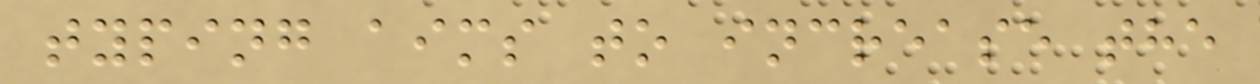typing aims to increase the
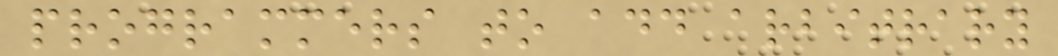programmers to add arbitrary
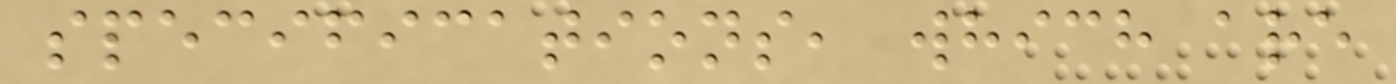specifications, which are
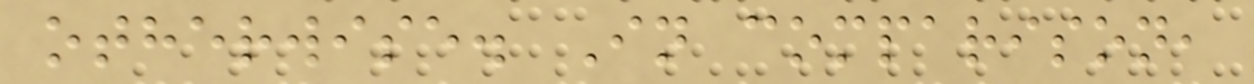otherwise. In comparison,
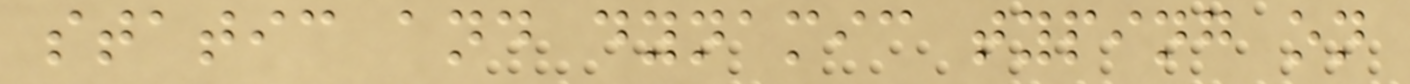static and dynamic typing on
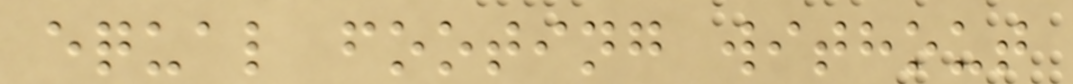equal footing without
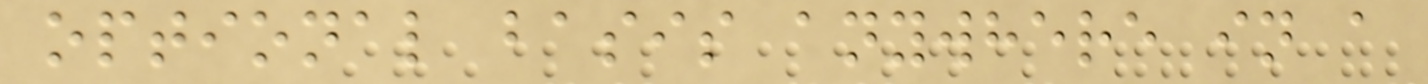optional basis anywhere in a
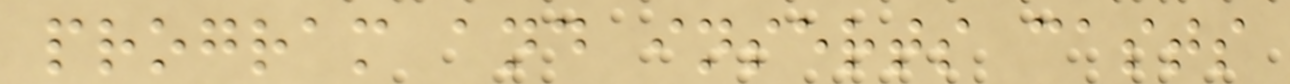program and inserts casts
